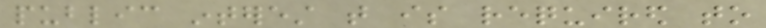public interest that is required to
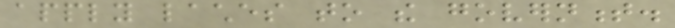apply laches to the government.
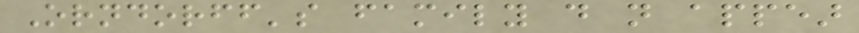Orndorff's family do not appear
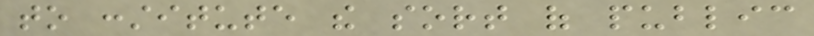to constitute the sort of public
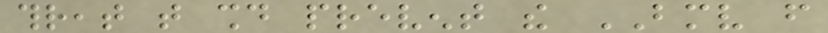threat that should prevent the BMV from
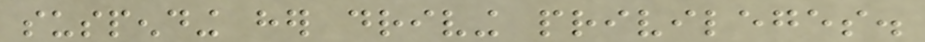suspending her driving privileges.
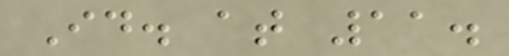Id. at 11.
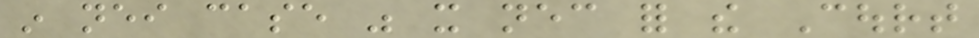in neither case was it necessary for the Court
